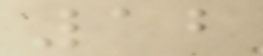12
